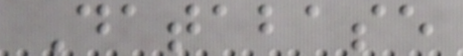Database
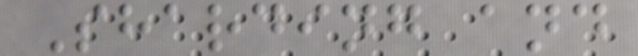Sharding and
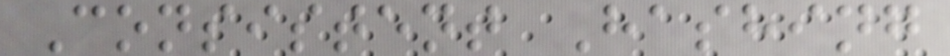Consistent Hashing
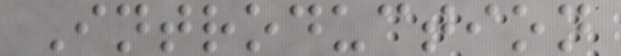Introduction
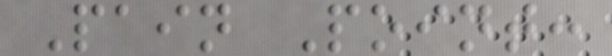Pain Point:
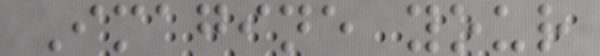Imagine your
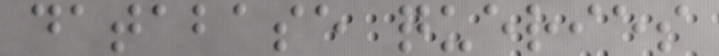database queries
